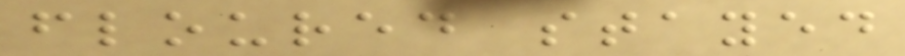floured stayed
